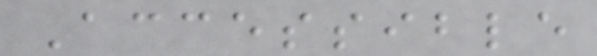Accessible
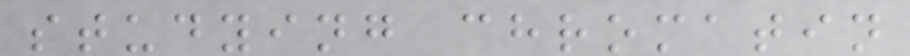studying chromatin
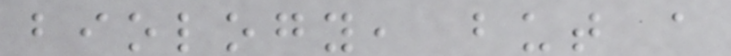biology, but a
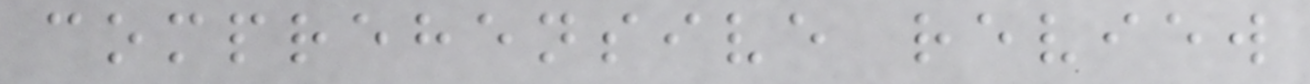comprehensive review
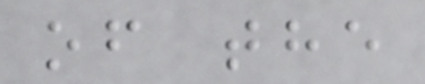of the
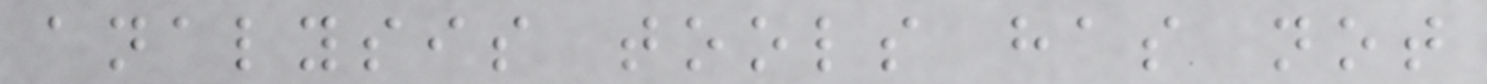analysis tools has not
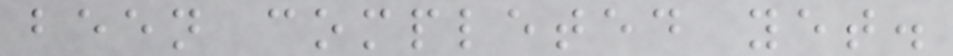been completed yet.
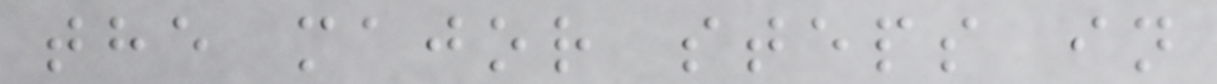the major steps in
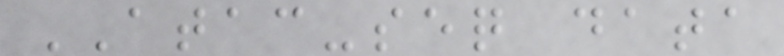ATAC-seq data
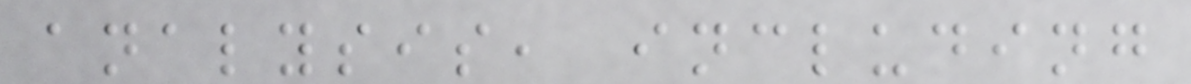analysis, including
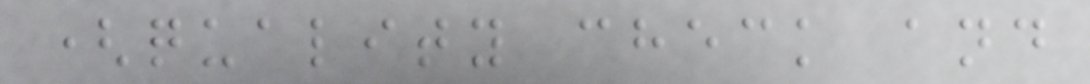(quality check and
